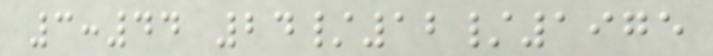3:44 24/12/1975
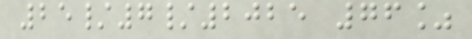25/7/2025 76%
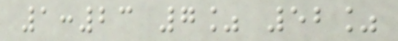1:23 7% 52%
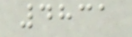4831
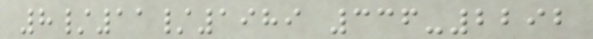8/11/1989 336-2292
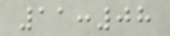11:08
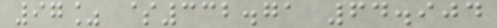97% $332.71 64.904
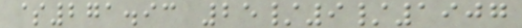$271.93 25/9/1907
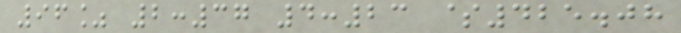96% 2:37 4:23 $425.08
